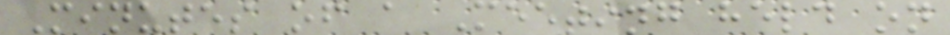Minutes of a Meeting held on
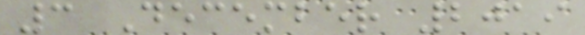3 December 2019
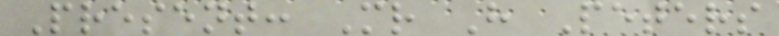Present: Mr H Peters
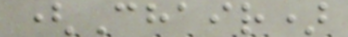(Chair)
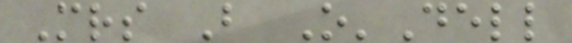Mrs B O'Dell
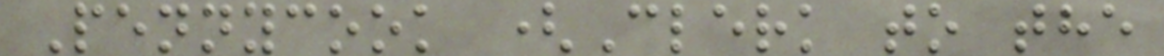Pennycook (Clerk to the
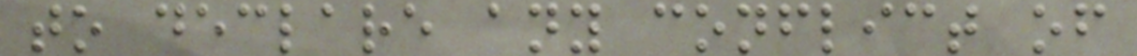to declare any conflict of
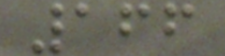166
